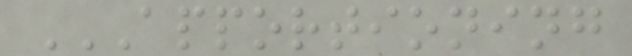APPORTIONING
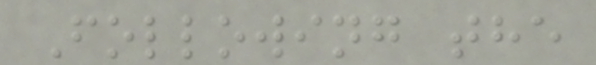Following the
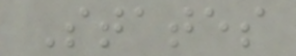States
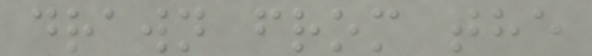drawn from the
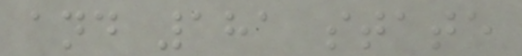and 181 state
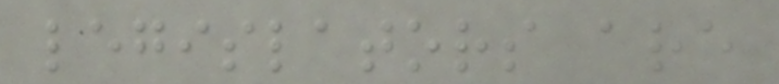legislators are
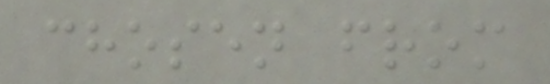chosen from
